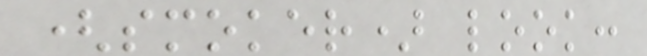(smoker) look:
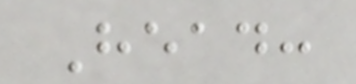Head:
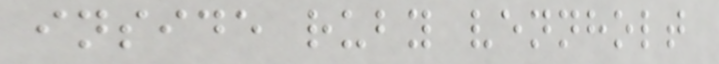inside ruby vennholt
